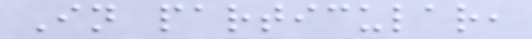In particular,
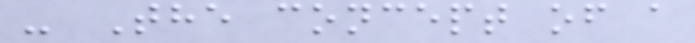- The concept of a
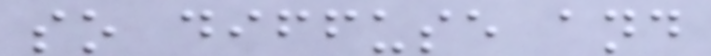so diffuse and
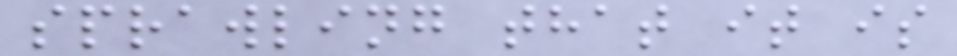sprawling that it is
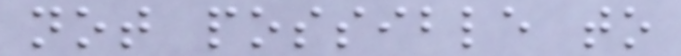not possible to
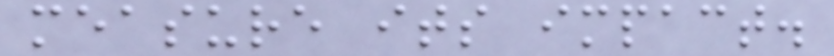measure its impact.
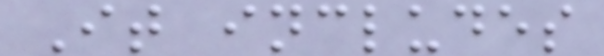It includes
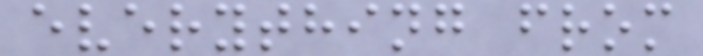everything from
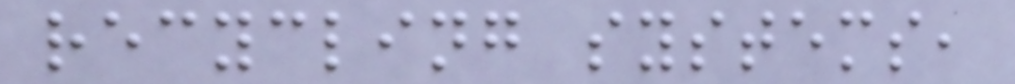recycling systems,
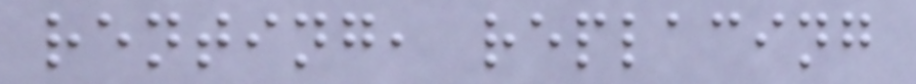renting, replacing
